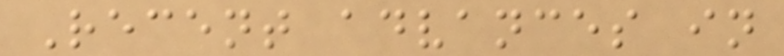Recent advances in
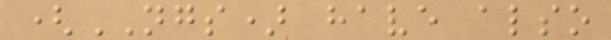(NGS) have also
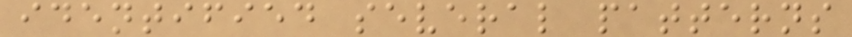identified several patterns
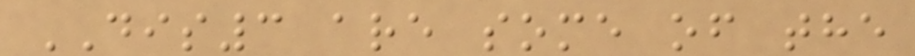DIS3 are some of the
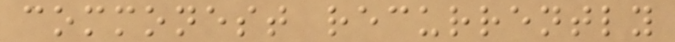commonest recurrently
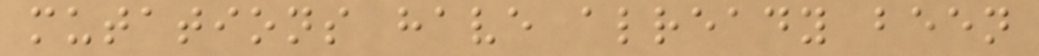mutations have already been
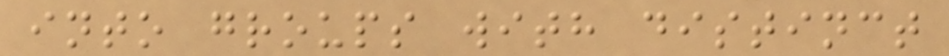into groups with distinct
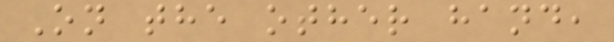On the other hand,
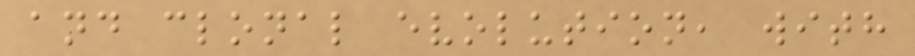and clonal evolution, with
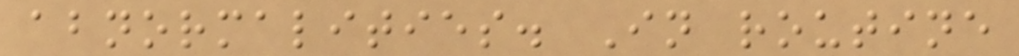abnormalities. In routine
